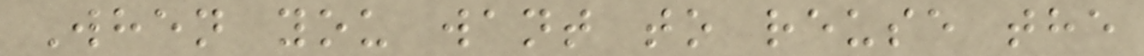When you want to reuse the
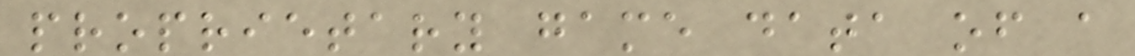proprietary game data of a
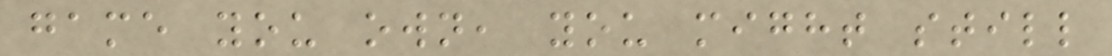game you own, you might still
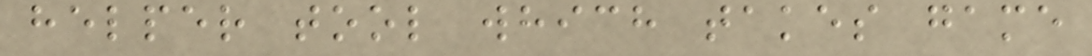helper tool which takes game
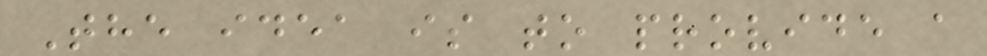The idea is to provide a
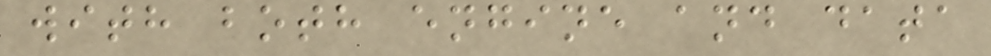with both engine and data
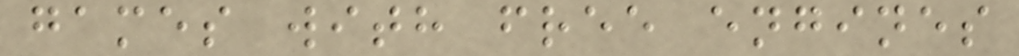games with free engines
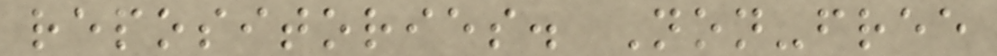repositories. Non-free
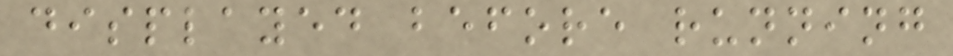displayed before running
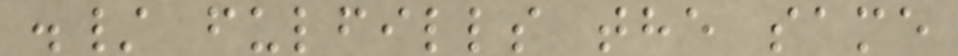./ fulfills the same
